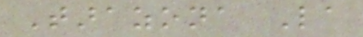Tarazona La
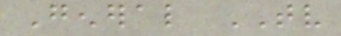General TV
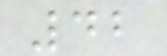42
